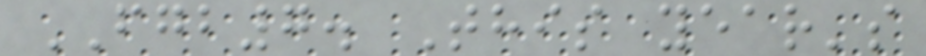FGB7. This year's
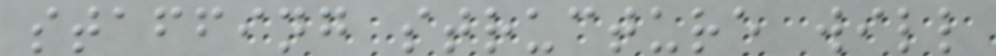staffing structure will
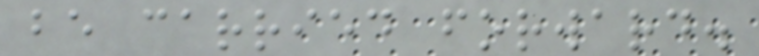be carried forward.
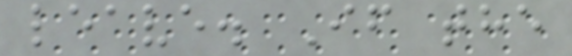leave. If the
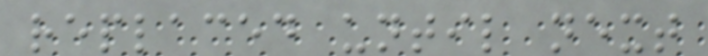replaced until next
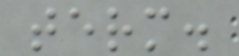term.
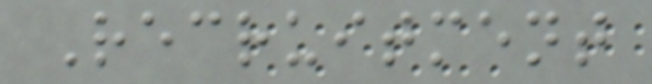Recruitment
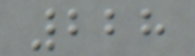228
